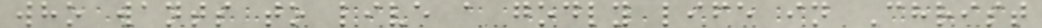who wants to live a godly life in Christ
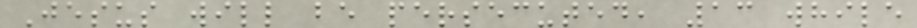Jesus will be persecuted, 13 while
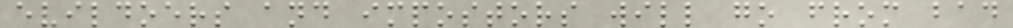evildoers and impostors will go from bad
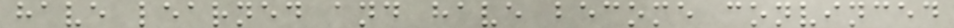have learned and have become convinced
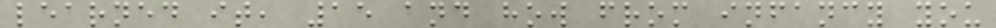learned it, 15 and how from infancy you
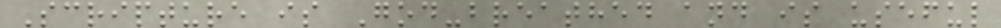Scripture is God-breathed and is useful
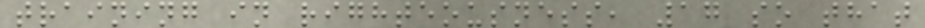training in righteousness, 17 so that
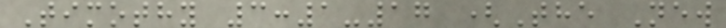Timothy 3:1-17 (The New
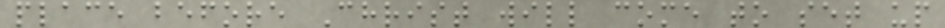place before Christ will come to set up
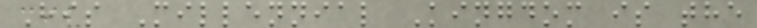His Millennial Kingdom is the
